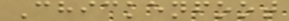Chickenfoot
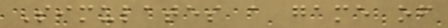Simulates a game of
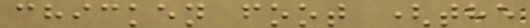chicken foot (the
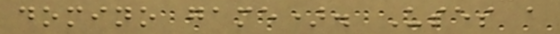domino game). Uses a
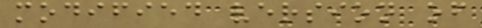modified version of
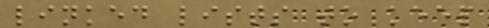linked lists to keep
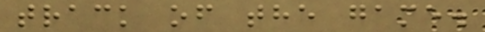track of the game.
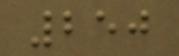250
